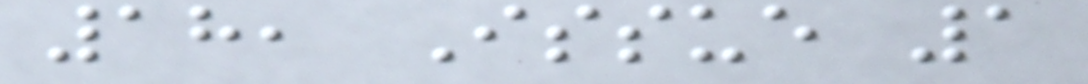18, Issue 1
